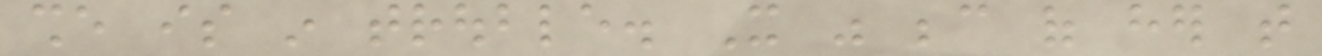she is in trouble. It was because of her that
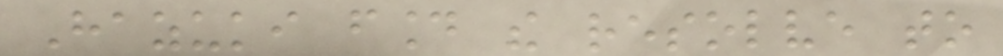Hazuki found the resolve to
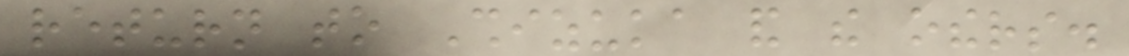return to Shizuka and the others.
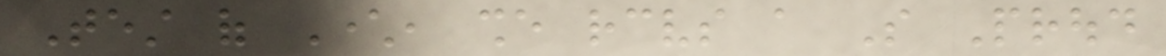Test of Character, she receives a So Proud
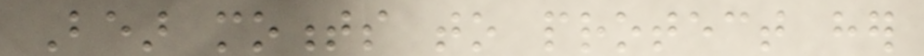Bear moments to protect her
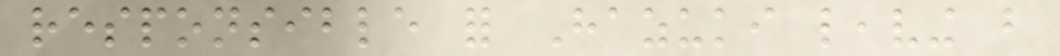responsible for Hazuki leaving but
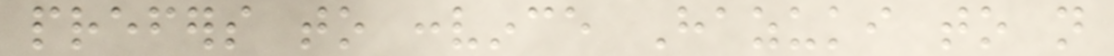prefers to convince Hazuki to not
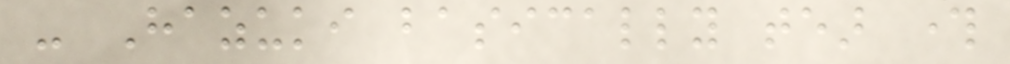- Hazuki basically tear through
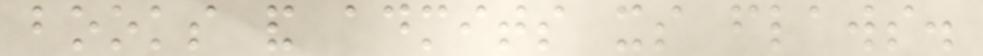books and admits its flaws.
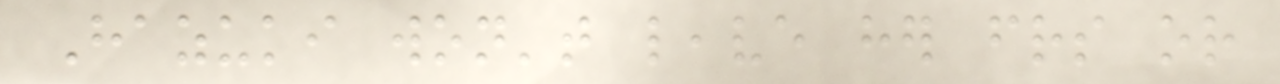Hazuki won't leave her friends or
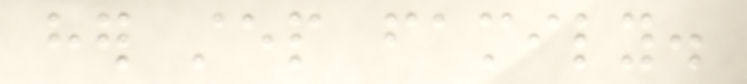her step family.
